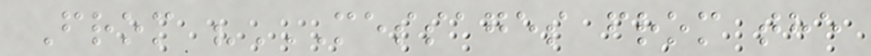From "MESSAGES FROM THE
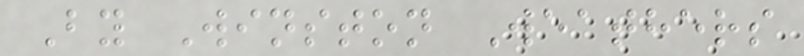By Winston Weathers
